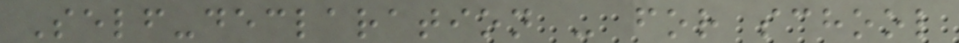Self-declaration - for school
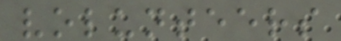volunteers
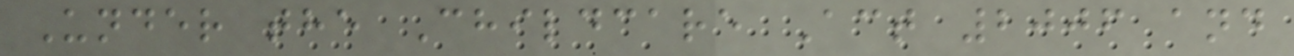Under the Childcare Act 2006 and
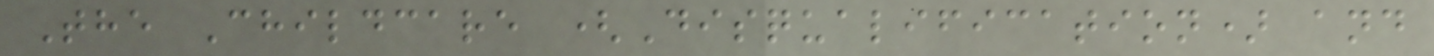The Childcare (Disqualification) and
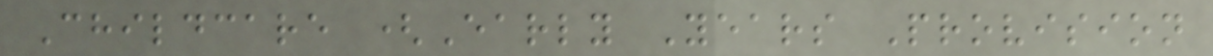Childcare (Early Years Provision
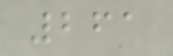261
